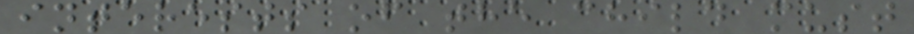interests of the child must
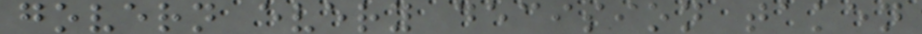govern every decision taken
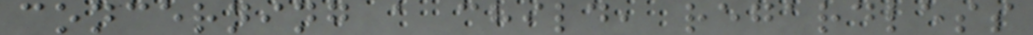concerning a child, regardless
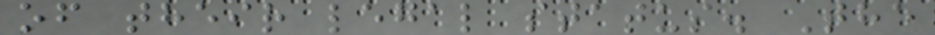of their legal status. The
